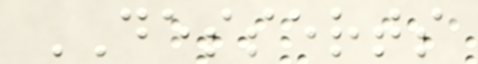DESSERTS
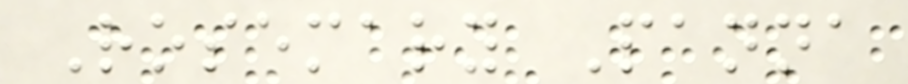Rosemary Panna
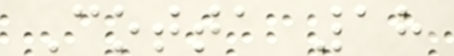Cotta 18
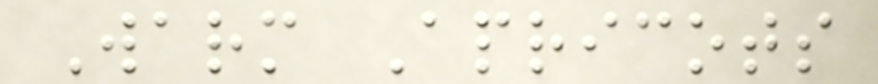Warm Apricots
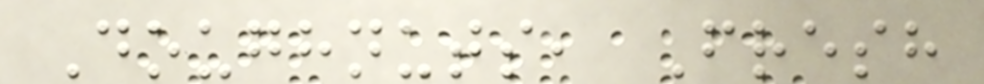Doughnuts, Fresh
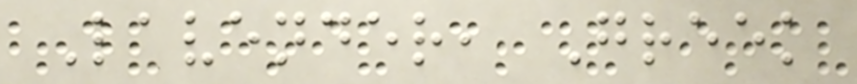Lavender, Greek
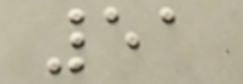51
